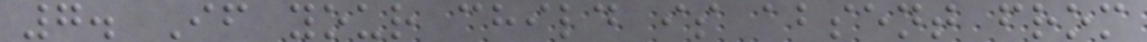7. If your child is absent from
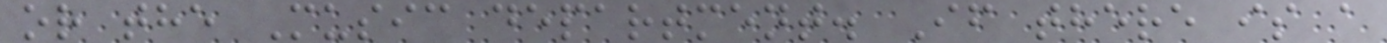or the Music department. If there is a
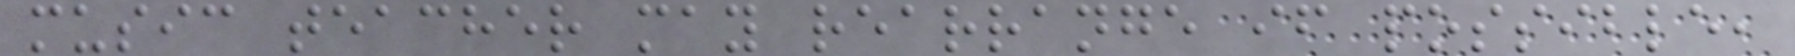music teacher may rearrange if possible,
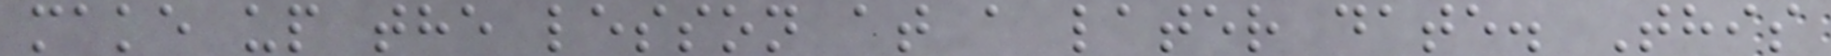make up the lesson at a later date. This
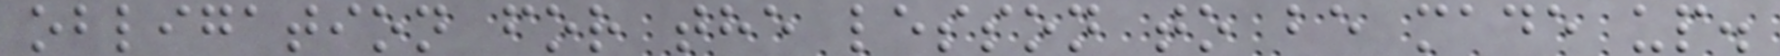obligation for the lesson to be made up.
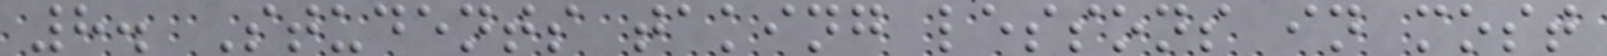8. Students taking lessons in most
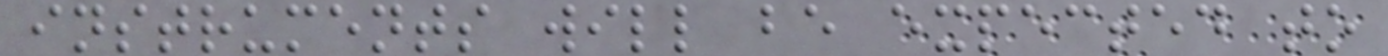instruments will be expected to
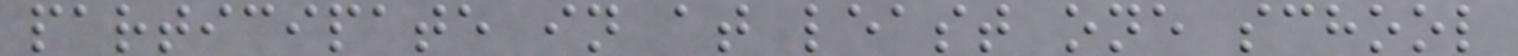participate in at least one school
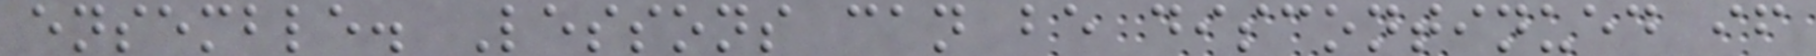ensemble. Lessons can be discontinued if
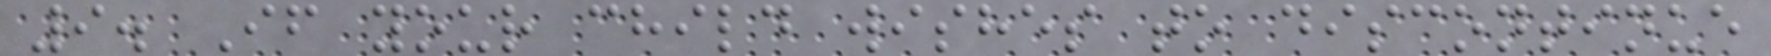9. If your child wishes to discontinue
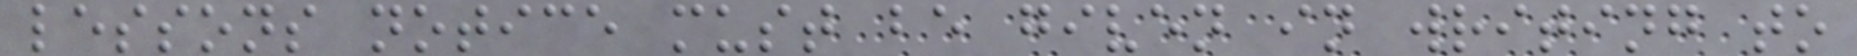lessons notice must be given in writing to
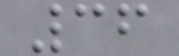36
